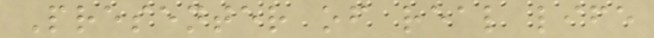Presenter of real life
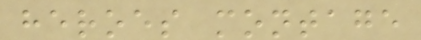heroes montage
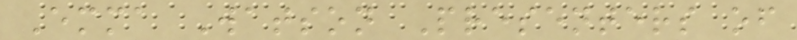Emma Watson Presenters of
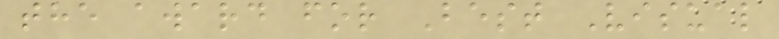the award for Best Visual
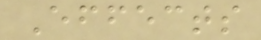Effects
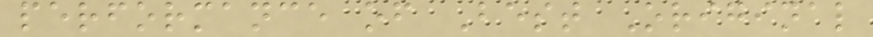performance of Best Original
